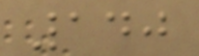140
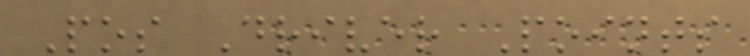Pos Driver Points
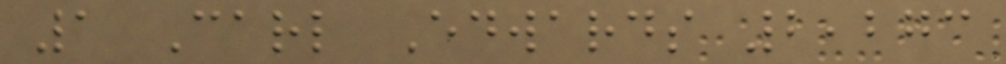1 Carl Edwards 2,273
